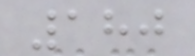180
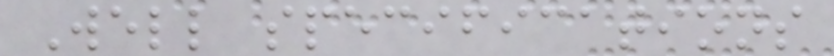Well specifications
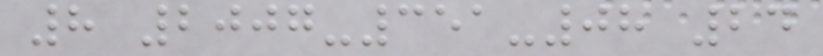8 2007-351-08 24
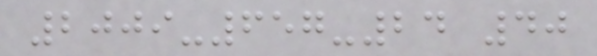2009-657-24 40
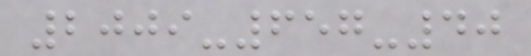2009-657-40
